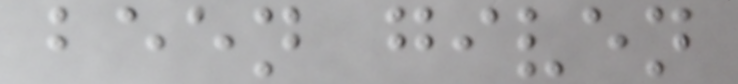been given
